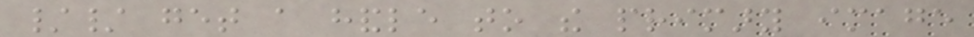// get a handle to the primary image
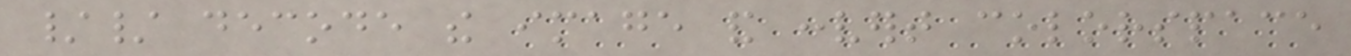// decode the image and convert colorspace
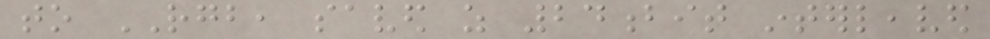to RGB, saved as 24bit interleaved
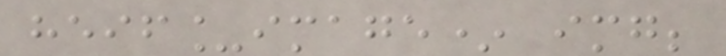heif_image* img;
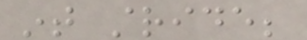int stride;
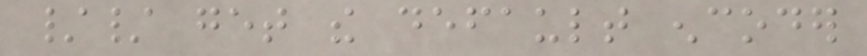// get the default encoder
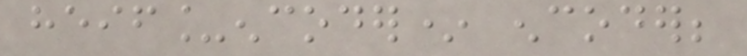heif_encoder* encoder;
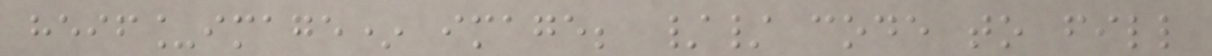heif_image* image; // code to fill
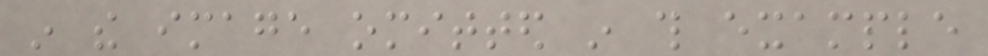in the image omitted in this example
